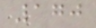170
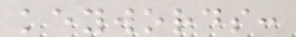keywords:
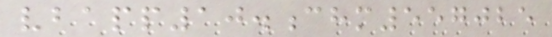vbapp10.chm557025
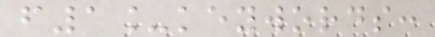f1_keywords:
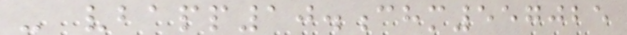- vbapp10.chm557025
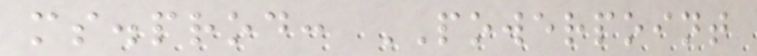ms.prod: POWERPOINT
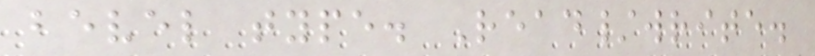bevel type. Read/write.
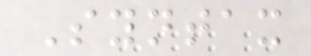Syntax
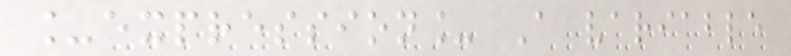_expression_ A variable
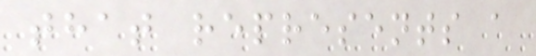that represents a
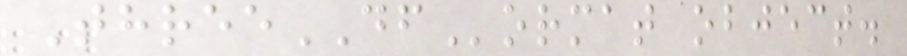ThreeDFormat object.
